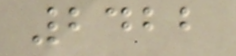2422
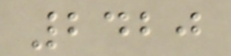2420
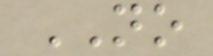NO
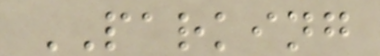PARKING
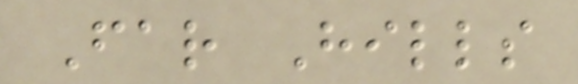Far Hills
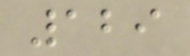129
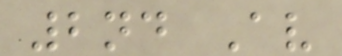2nd Av
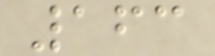163
